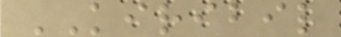KIRIBIL
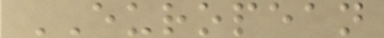EUROPEAN
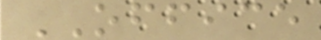OFFICE
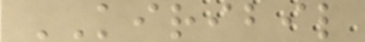KIRIBIL
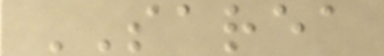SAREA
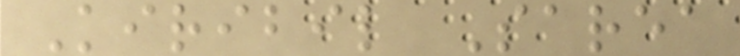Kiribil Sarea
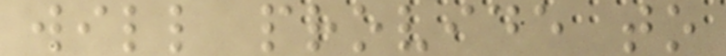will provide to
